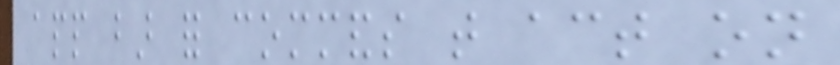app bar for commands that act on
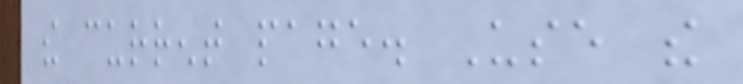the current page. Use the
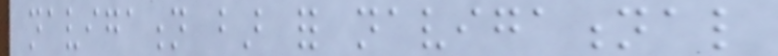navigation bar for navigational
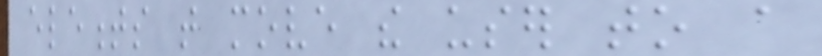elements that move the user to a
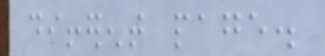different page.
